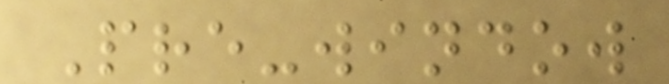Pre-window
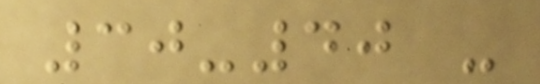30-40 -
